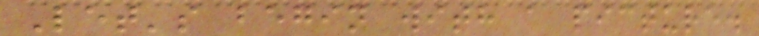Let's begin with a picture.
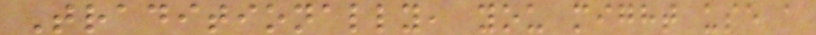Traditionally, you might use a
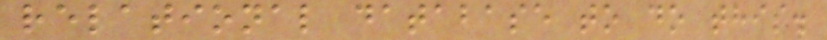relational database to do this.
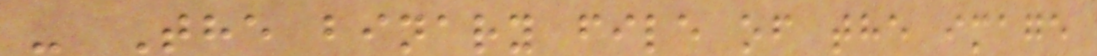- The binary file of the image
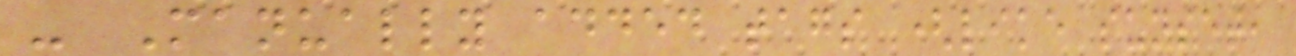- Manually added tags (like sunset,
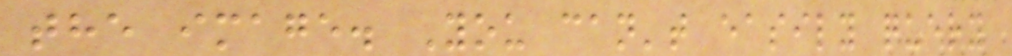the image. You can't easily query
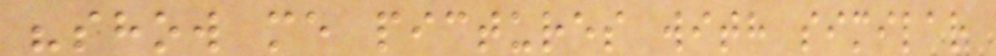"show me pictures with similar
